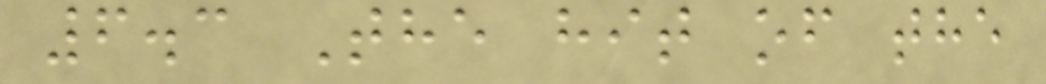6.3 The hit of the
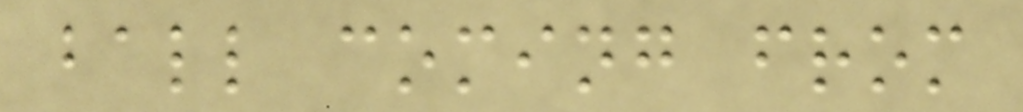ball coming from
